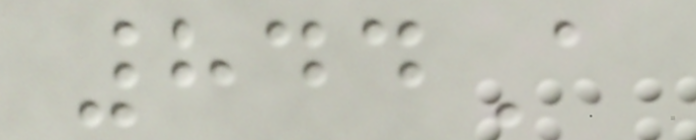844A
